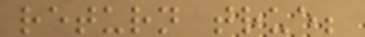return true;
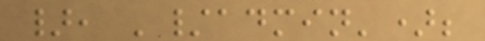}, '/admin');
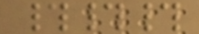###
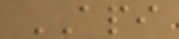API
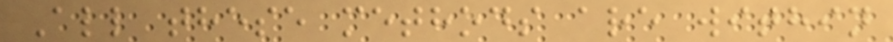All these methods are within
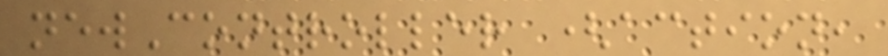newController (action,
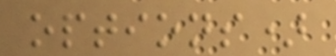options)
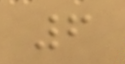6
